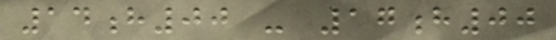14h00 - 17h00
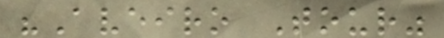"Aveiro Tour"
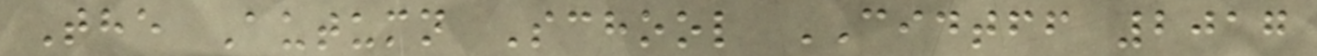The Autumn School CIDTFF 2017
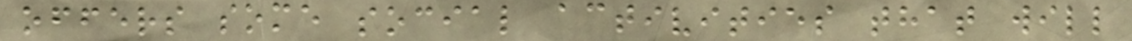offers some social activities that will
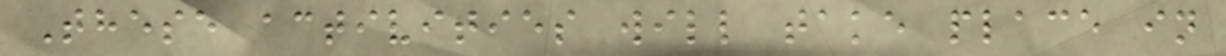These activities will take place in
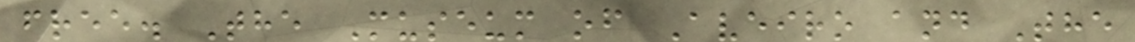free. The Museum of Aveiro and The
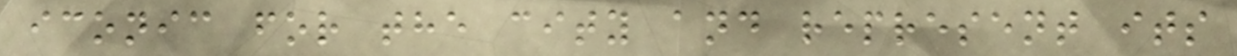iconic for the city and represent its
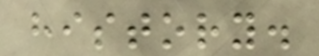history.
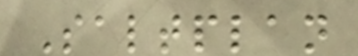Saltplan
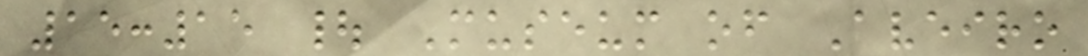15:15 | Museum of Aveiro
